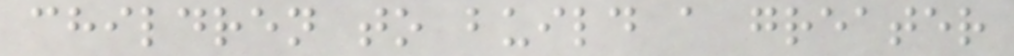children to build a greater
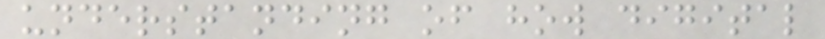understanding of how digital
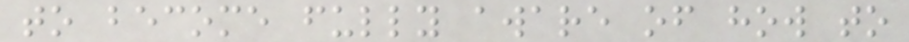to become fully aware of how to
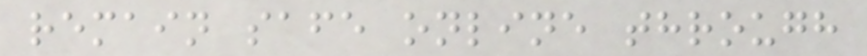remain safe online through
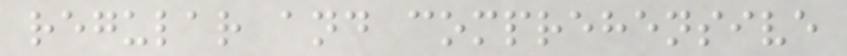regular and comprehensive
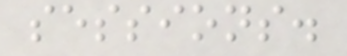sessions.
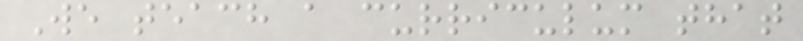We teach a curriculum that
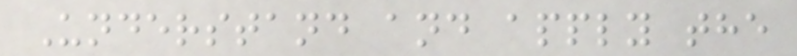Understand and apply the
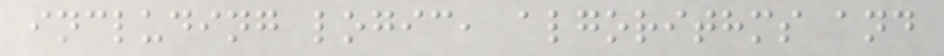including logic, algorithms and
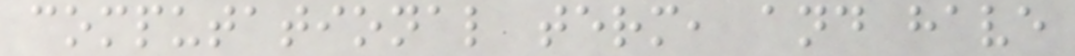computational term, and have
